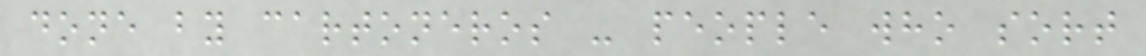done by cartoneros - people who sort
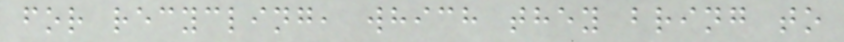for recycling, which they bring to
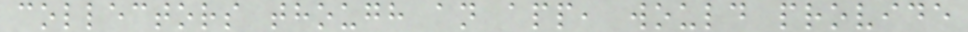collectors though an app, would provide
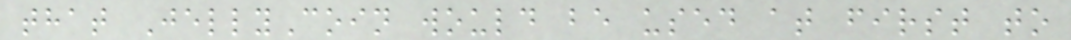that JellyCoin would be used at first to
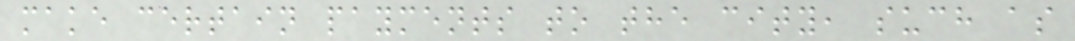make certain payments to the city, such as
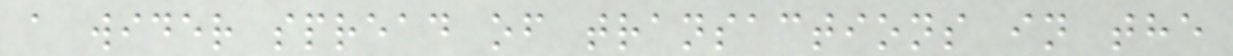a wider spread of transactions in the
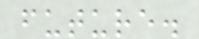future.
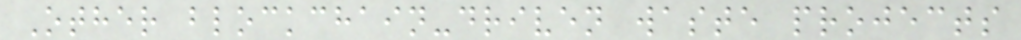Other blockchain-driven waste projects
